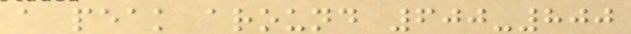a peak around 600-800
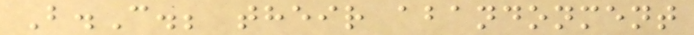B.C.; their abandonment
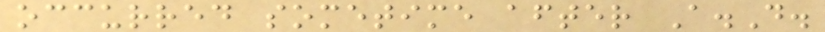occurred sometime after A.D.
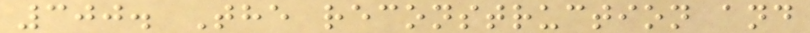300. The reconstruction and
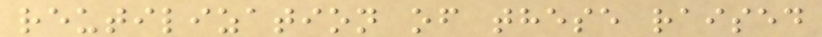reutilization of these raised
